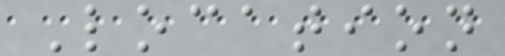Location
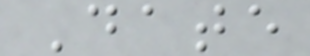Date
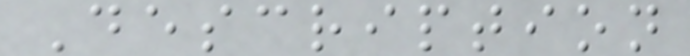Description
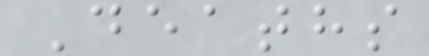Deaths
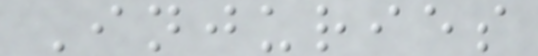Injuries
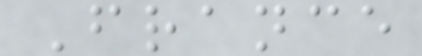France
